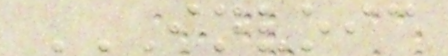INVOIC
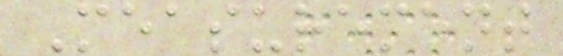Measurement
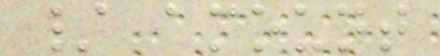/ amount
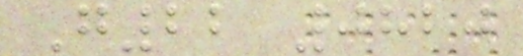G22 0820
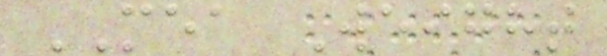MEA Weight
